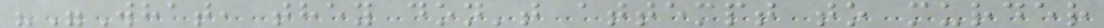""What, they don't attempt to murder
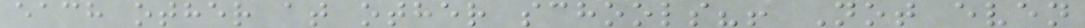each other at other schools?! Not even
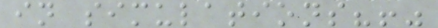in simulations?!"
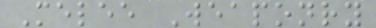Melee Weaponry
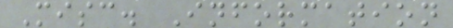Misc. Information
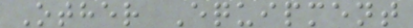Other Equipment
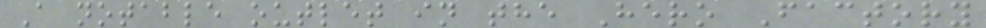A notable outlet in the Hero Factory
